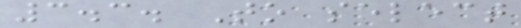3.3. To select
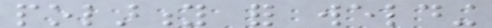polarity for welding
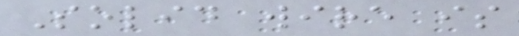Solid wire is
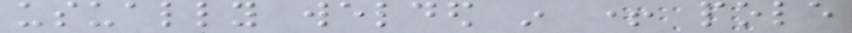usually welded in + pole
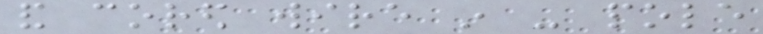and cored wire in - pole
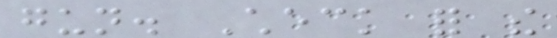gun. Check for the
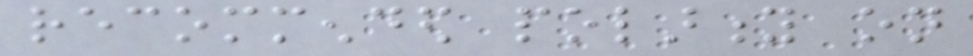recommended polarity on
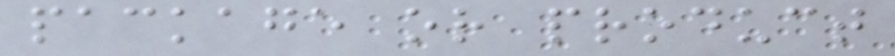package or product
